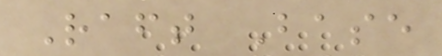Raft Base
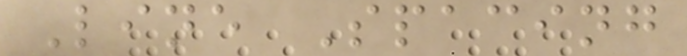Line Spacing
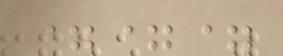===
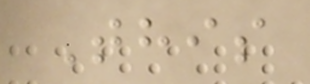This
